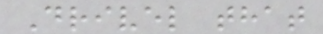Drivel that
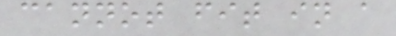cannot fit in a
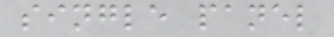single panel
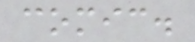comic.
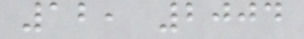12, 2004
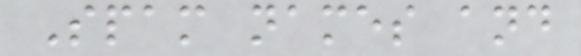Spam names and
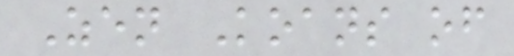Zen Koans of
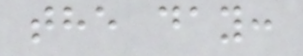the day:
